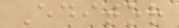Editor
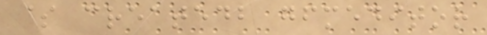$ createdb gfmeditor
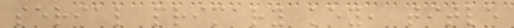serial primary key, title
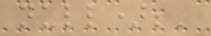null);'
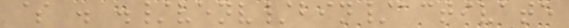$ . ./venv/bin/activate
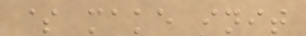$ make init
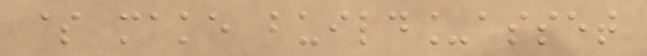$ make build_asset
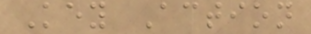Key Action
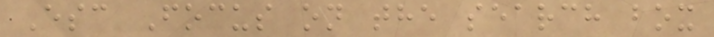Esc Focus on the search box
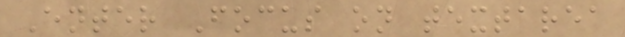Enter Focus on textarea
